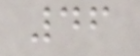46
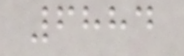6884
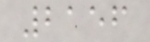2156
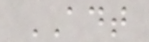ADT
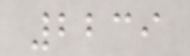2239
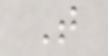T
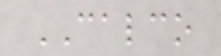CALCO
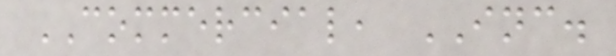COMMERCIAL, INC.
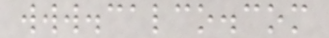www.calco.com
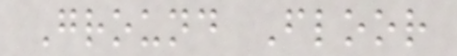Ground Floor
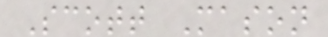Scott Mason
